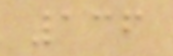136
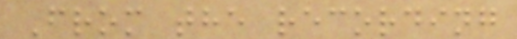From the recording
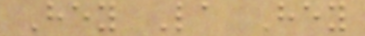Hey La Hey
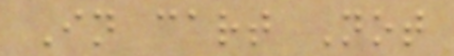In cart Not
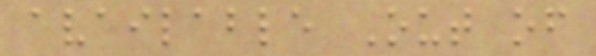available Out of
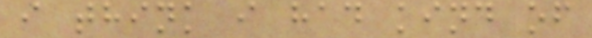i think i had kind of
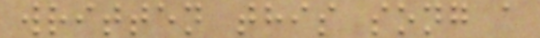written this song a
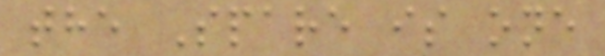the Spare is one
